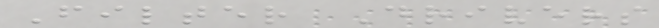Filter Drivers
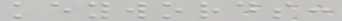keywords:
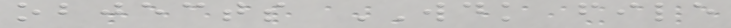objects WDK file
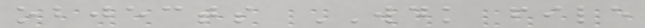objects WDK file
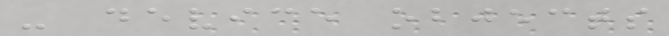- device objects
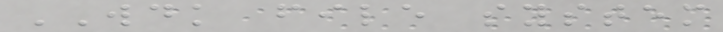WDK file system
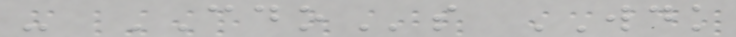- CDOs WDK
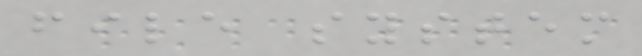file system
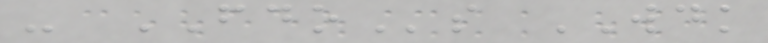- FDOs WDK
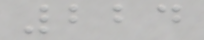224
